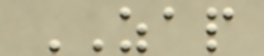ZAP
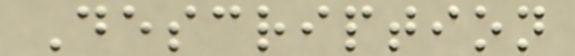Description
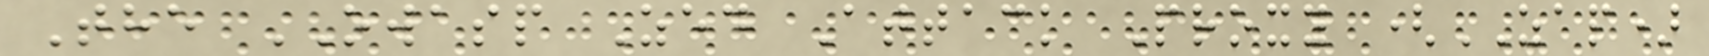The OWASP Zed Attack Proxy (ZAP)
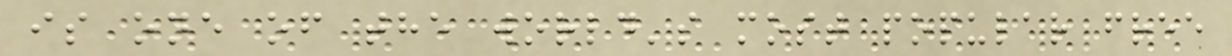is one of the world's most popular free
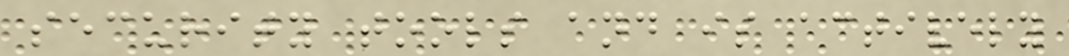security tools and is actively
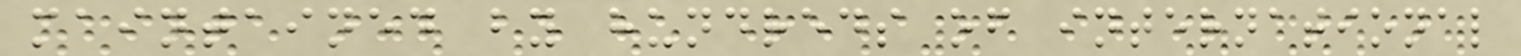maintained by hundreds of international
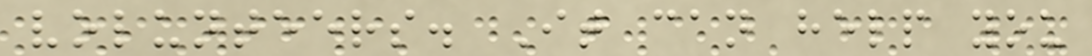volunteers. It can help you
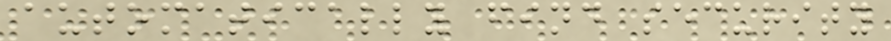automatically find security
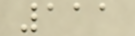111
